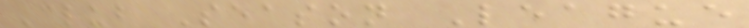Club Season League
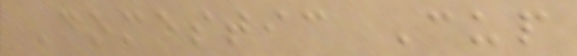Domestic Cup
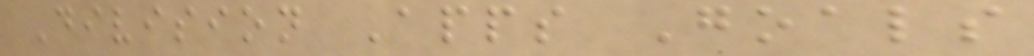Division Apps Goals
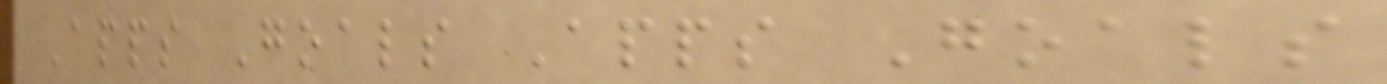Apps Goals Apps Goals
